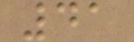41
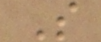S
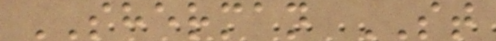SHERMAN ST
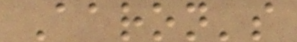Aaron's
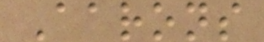Aarons
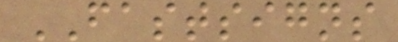FASTSIGNS
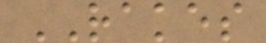RAKES
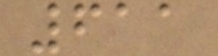611
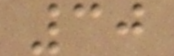30
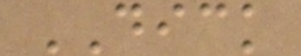DICK
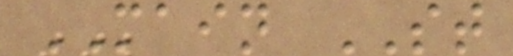MAIN ST
